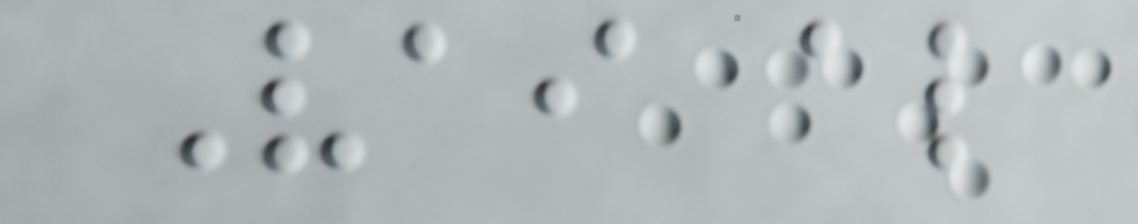Vai al
